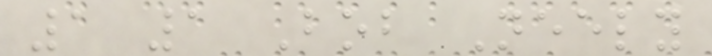1 1 Bob Neely
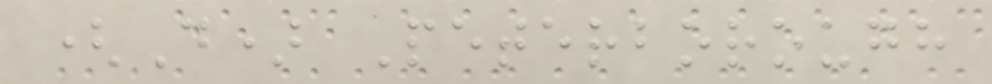(D) Peterborough
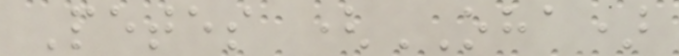Petes (OHA)
